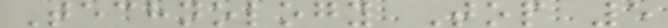Technology Top 5
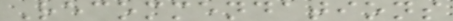Recommendations
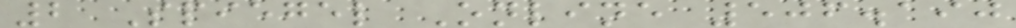2 Spiegel Online 506.190
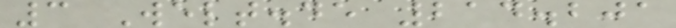3 Welt.de 214.201
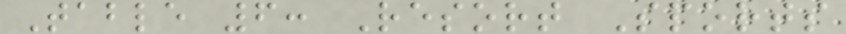Table 6: Resort Sports
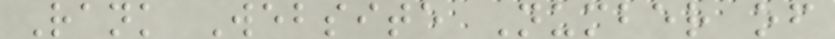Rank Website Number of
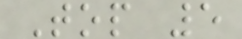Top 5
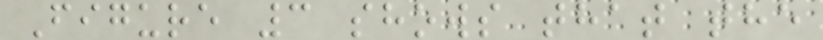Figure 3 shows that the
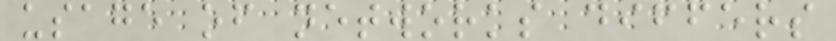usage of networks differs
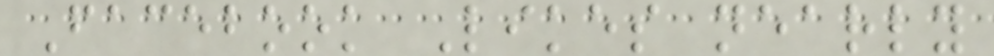Facebook Likes nearly
